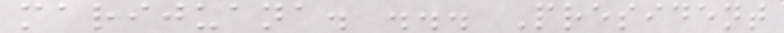marijuana. ... President
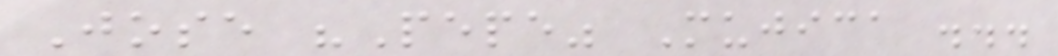Jose "Pepe" Mujica ...
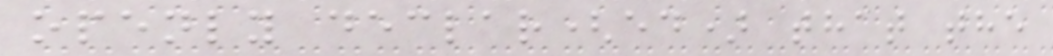openly declar(ed) that the
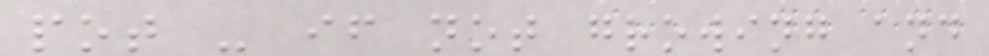pot - if not growing and
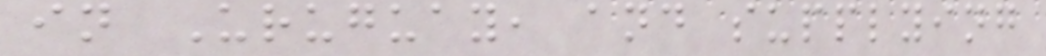in Uruguay, and supplying
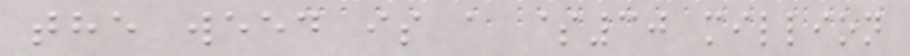the weed is a $30 million
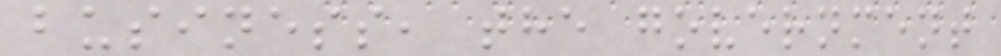business, the government
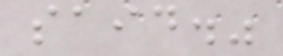said."
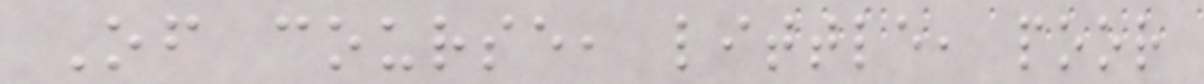Of course, little, poor
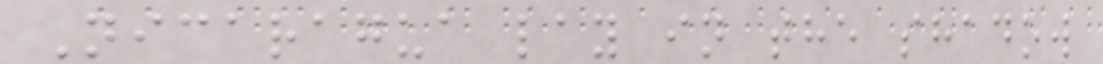Nicaragua lay in the shadow
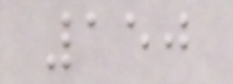150
